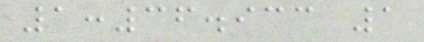1:36.933 1
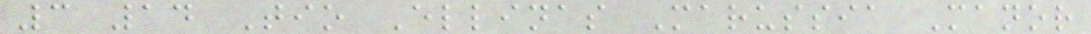3 14 Tio Ellinas Marussia Manor
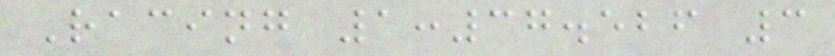Racing 1:37.526 3
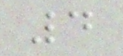4
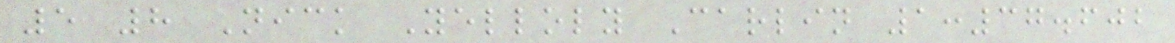5 8 Nick Yelloly Carlin 1:37.602
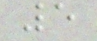5
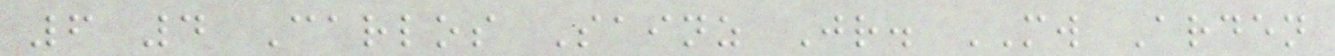6 4 Carlos Sainz Jr. MW Arden
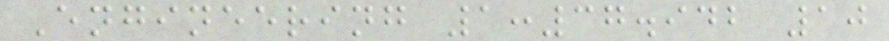Engineering 1:37.942 10
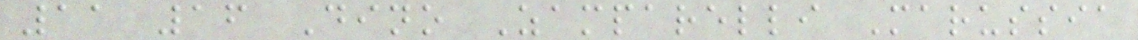11 16 Dino Zamparelli Marussia
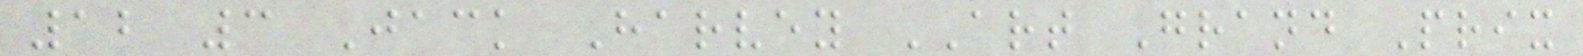12 3 Jack Harvey ART Grand Prix
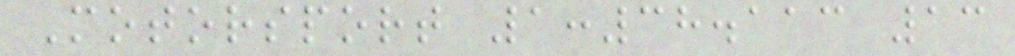Motorsport 1:38.113 13
